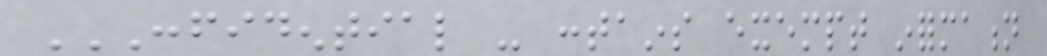CONFIDENTIAL - CONTAINS EXEMPT INFORMATION
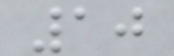10
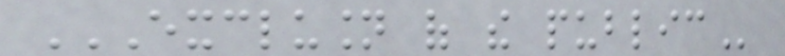EXCLUSION OF THE PUBLIC
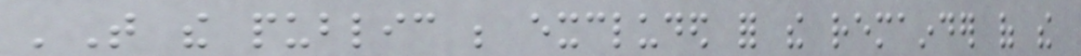'That the public be excluded for the remainder of the
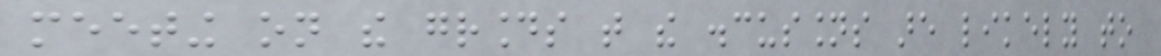meeting on the grounds that the discussions are likely to
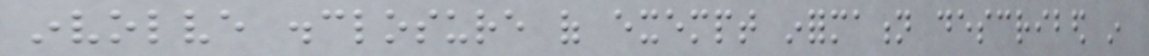involve disclosure of exempt information described in
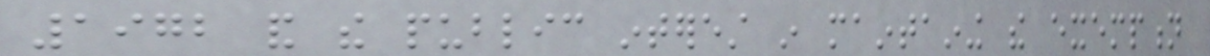1972 and the public interest in maintaining the exemption
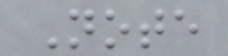Note
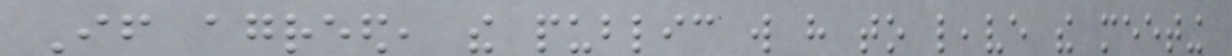If agreed, the public will have to leave the meeting
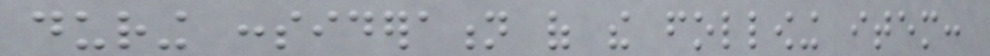during consideration of the following item:
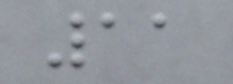11
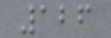126
